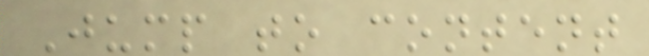Jump to content
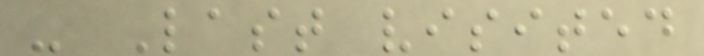- Last visited
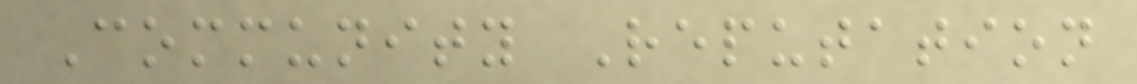Community Reputation
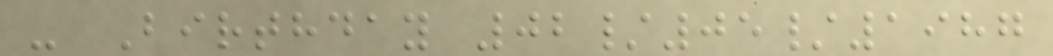- Birthday 02/05/1987
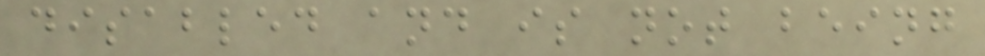disabled and is not being
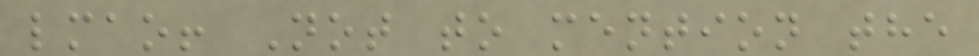lmao! Not to mention the
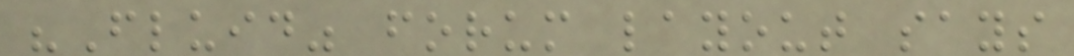"Fluid" forum layout says
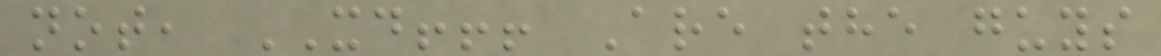not, XD!!! Are the guys
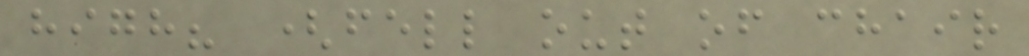high? (fell out of chair
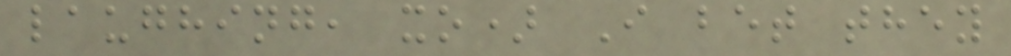laughing, xo) I bet they
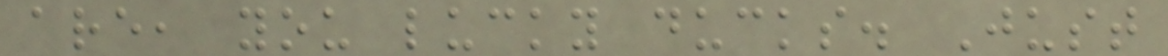are, you lucky ducks. Just
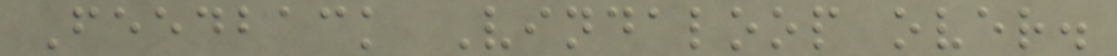Feedback Vindaloop over.
